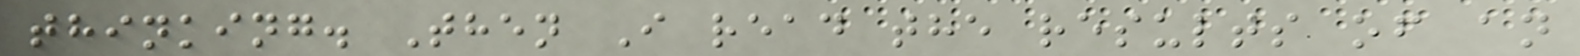thinking. Then I read the results of an
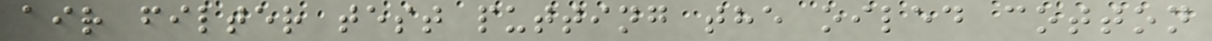air filter test putting the oiled cotton
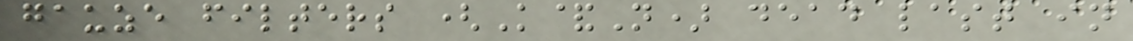gauze filters (K&N) dead last in
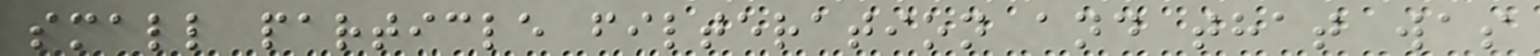small particle filteration and that was
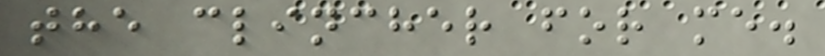the clincher for me.
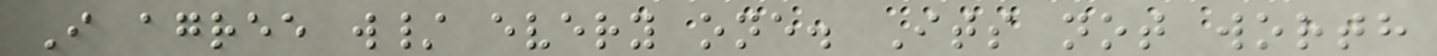I agree w/ every one. Its not worth
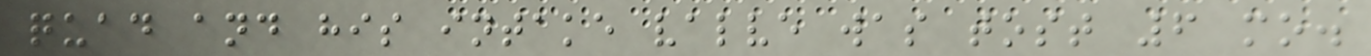quad and his intake valve was tost 6 mo.
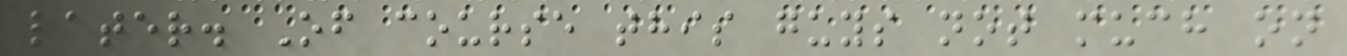later. Of course this guys not much on
